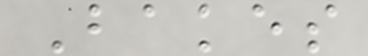Bakes
